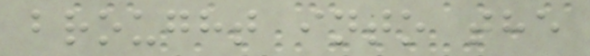brought into the
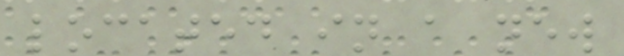located in a new
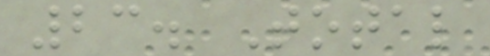23. Total
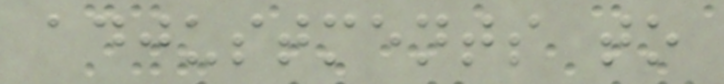adjustments to
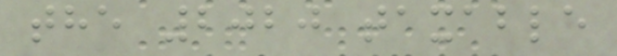the 2020 taxable
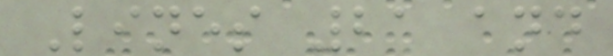Lines 21 and
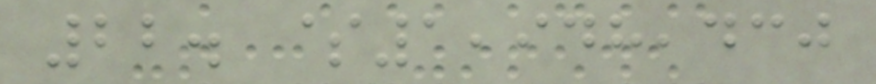22. $1,948,430
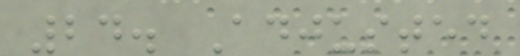24. Adjusted
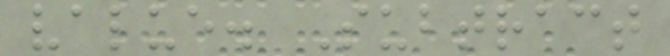value. Subtract
